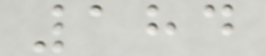184
